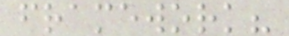framework?
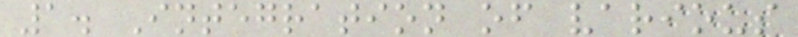1. Integration of various
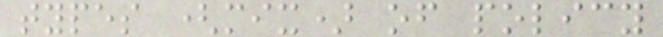types (mix) of policy
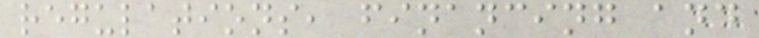regulations, financing and
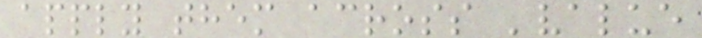apply them across 'value
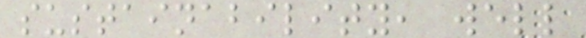sustainability, well
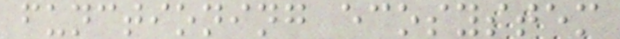functioning ecosystem
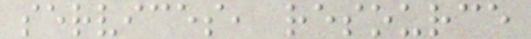services, resource
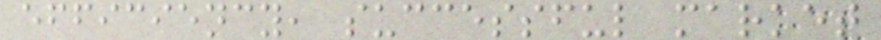efficiency, successful market
